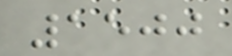1500
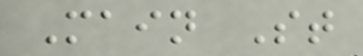Main St
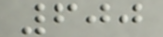600
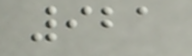921
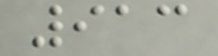913
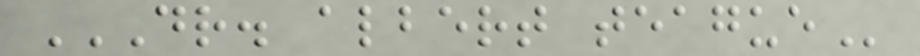DR. ALBERT TEAGUE
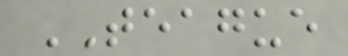TEAGUE
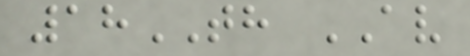18TH AV
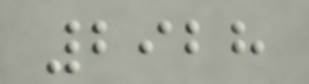2928
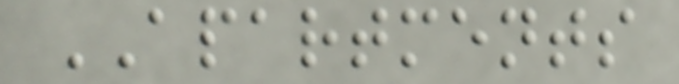APARTMENTS
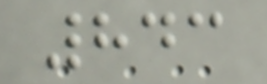843
